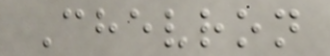Chevron
